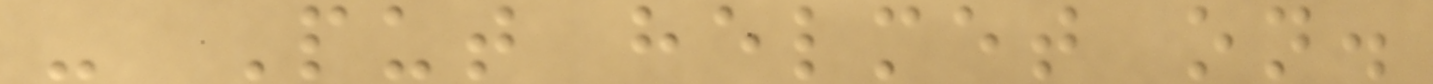- Put helmet on.
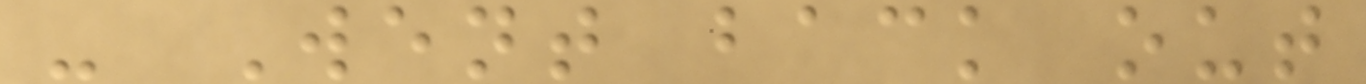- Went back out
